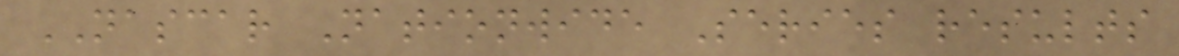NASCAR Nationwide Series results
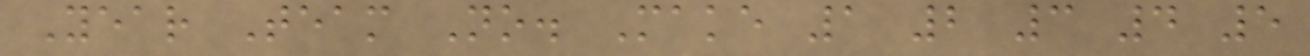Year Team No. Make 1 2 3 4 5
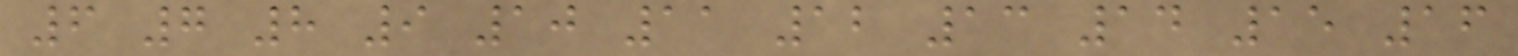6 7 8 9 10 11 12 13 14 15 16
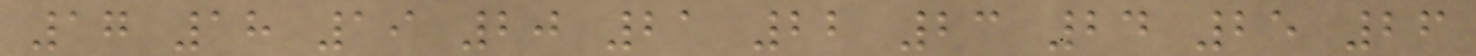17 18 19 20 21 22 23 24 25 26
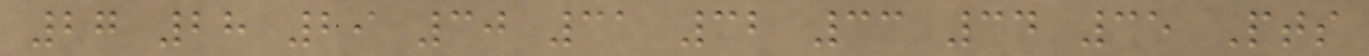27 28 29 30 31 32 33 34 35 Pts
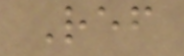Ref
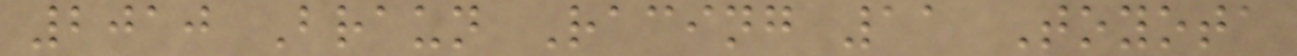2010 Braun Racing 11 Toyota
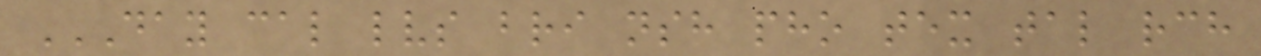DAY CAL LVS BRI NSH PHO TEX TAL RCH
